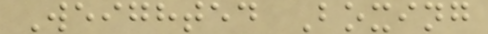Weighted Boxing
